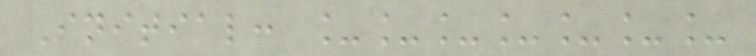Initial: _______
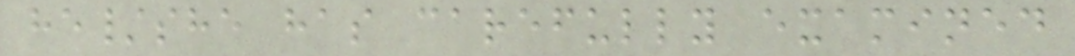he/she has carefully examined
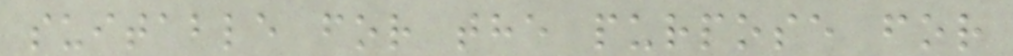suitable for the purpose for
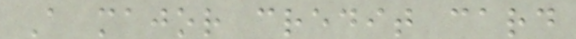A major credit card
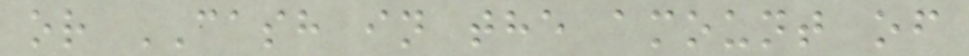or CASH in the amount of
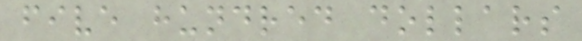five hundred dollars
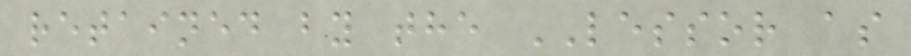retained by the LESSOR as
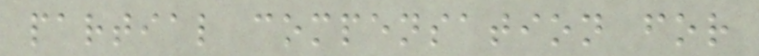partial compensation for
